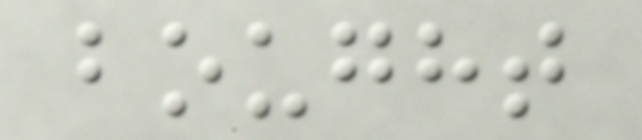bought
